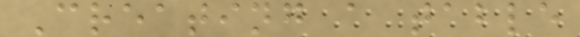Creating a table
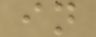in
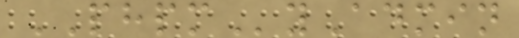PHPMyAdmin
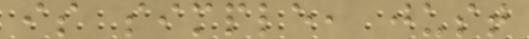is simple, just
